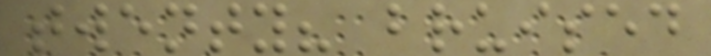twenty? bruised
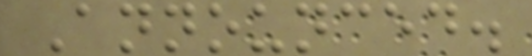Announced.
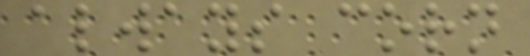always corn
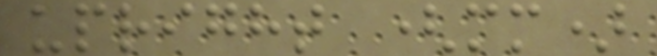upright (mm)
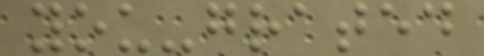you-grated
